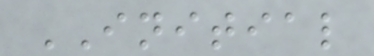INITIAL
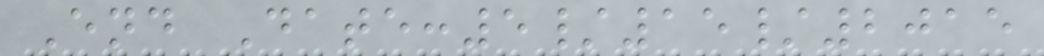End Date:5/15/2015
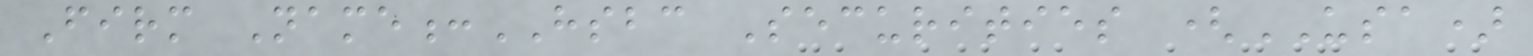Firm Name:HSBC Securities (USA)
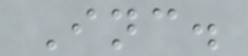Inc.
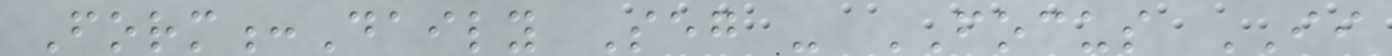Form:Daily Seg - FOCUS II
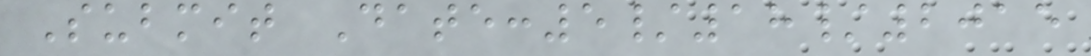Submit Date:5/18/2015
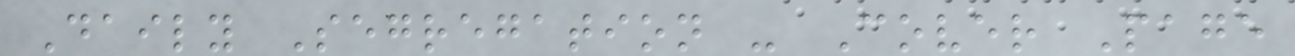Daily Segregation - Cover Page
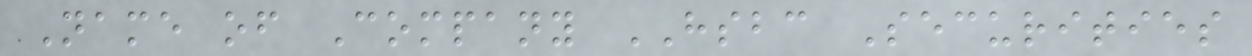Name of Company HSBC Securities
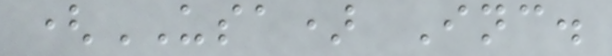(USA) Inc.
